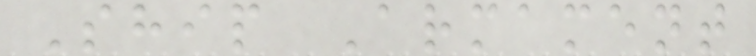Ship Armament
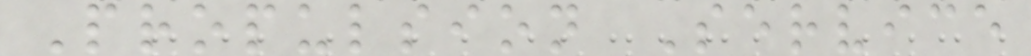Propulsion Service
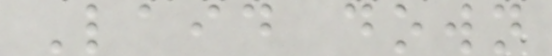Laid down
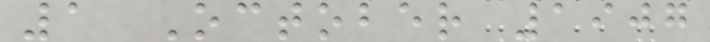1 October 1907
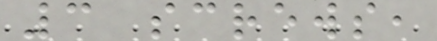3 screws,
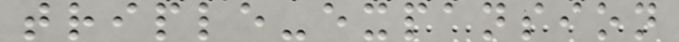triple-expansion
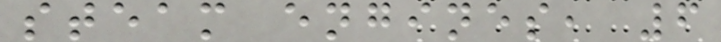steam engines, 6
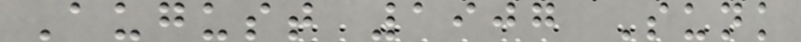August 1907 Sunk
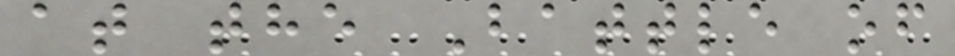at the Battle of
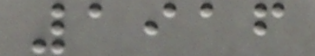1916
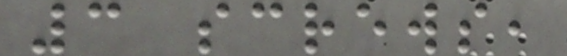3 screws,
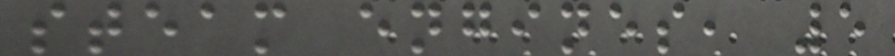steam engines, 5
